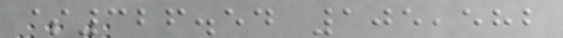$326.54 105,582
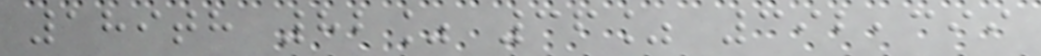189th 82% 36% 392,399
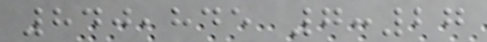840,845 7:27
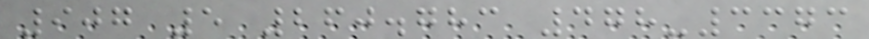907 5 260.783 478-3373
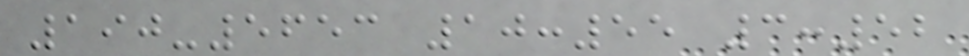190-5653 10:55 3:52
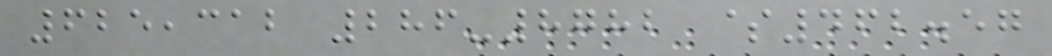625,312 286-8782 $462.57
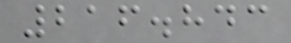216.843
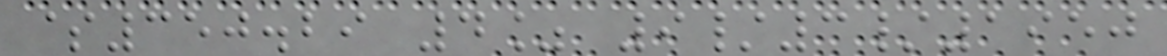$350.29 4% 9/3/1950
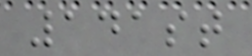141st
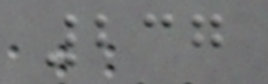237
